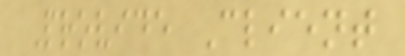Provide Client
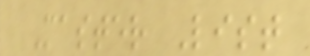Master List
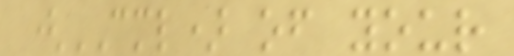(CML) of your
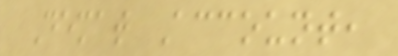Demat Account,
